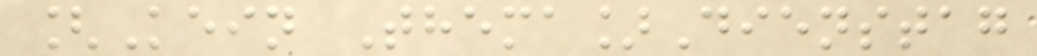[Kein Thema]Dienstag
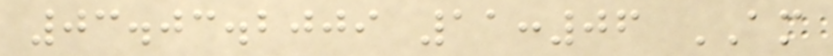03.03.2009 11:06 AM
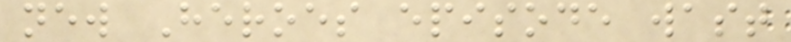new Heroes episode wast
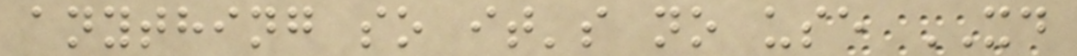anything so it's no use XD
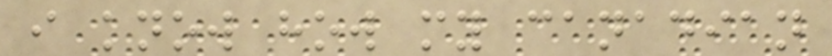i know how my canadian
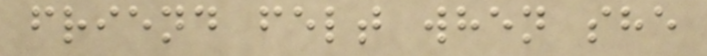friend felt when she
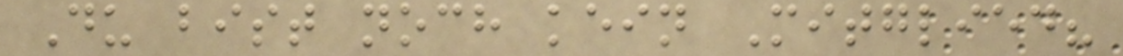Du bist noch kein Mitglied?
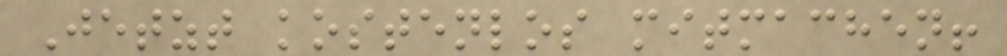Jetzt kostenlos mitmachen!
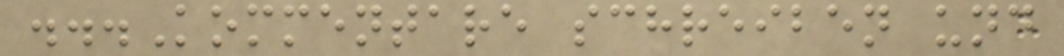...Kommentare schreiben und
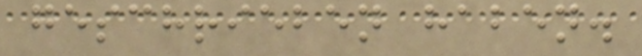geschrieben haben.
